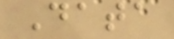Data
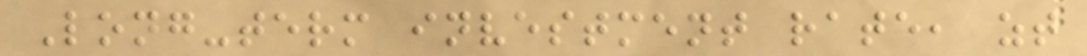Long-term investment rate, zt
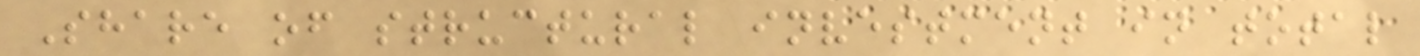Share of structural investment in total
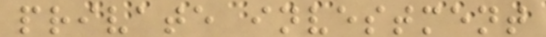private investment
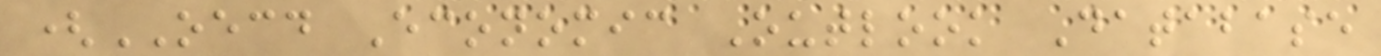(OECD Economic Outlook Database
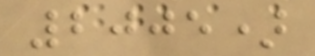2005)
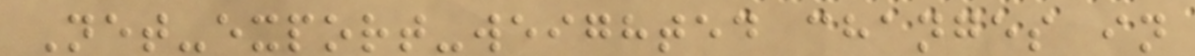Net-export-weighted changes in
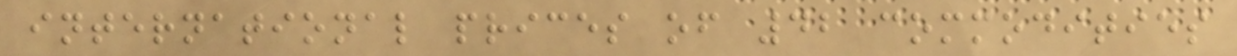international prices of 42 commodities
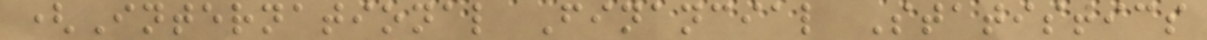(International Financial Statistics
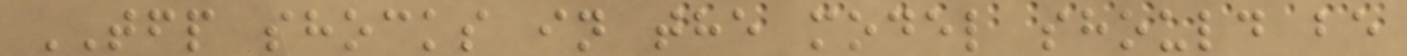TFP shocks in the model should be
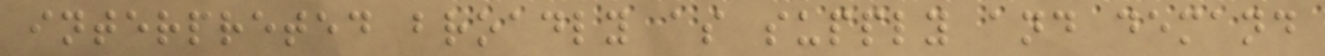interpreted broadly as supply and demand
